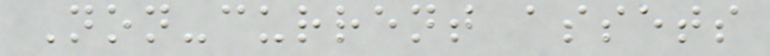Non-current assets
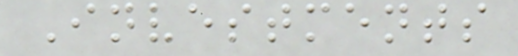Investments
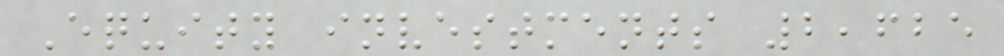Equity investments 2,625
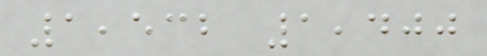1,532 1,400
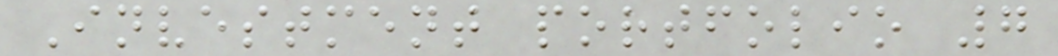Investment portfolio 7
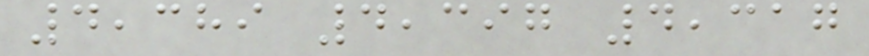4,389 4,397 4,317
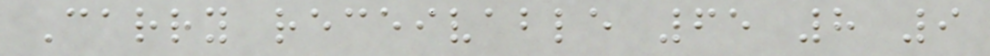Carry receivable 65 8 9
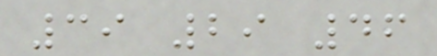39 29 46
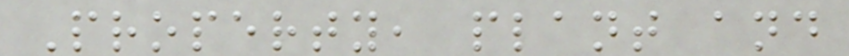Property, plant and
